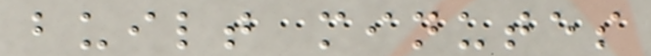built minutes
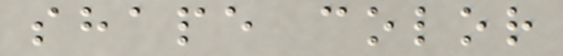shape color
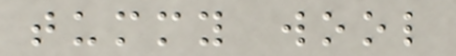tummy wool
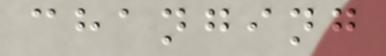changing
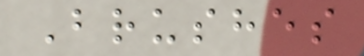Brushes
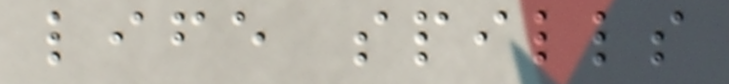life spills
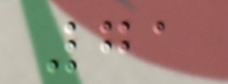71
